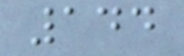144
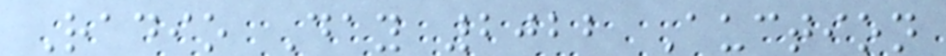Radio Day 2022 Auction
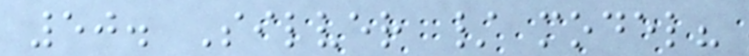50. Silver / model?
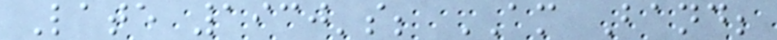Late 1930's; AM Band;
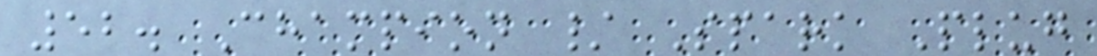52. Champion / Spark Plug
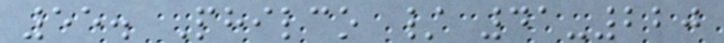55. Philco / 41-220
